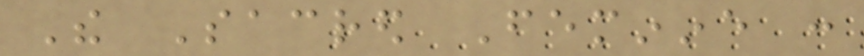The Sacred Feminine :
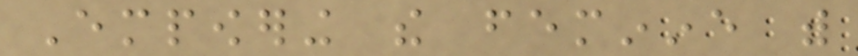Empowering the feminine with
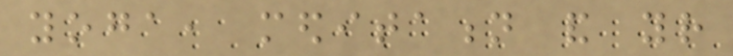yoga, meditation and your
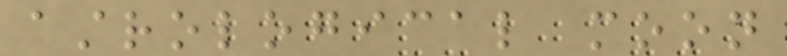astrological moon
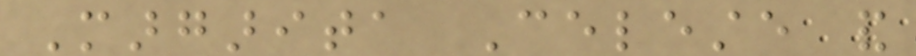Margarita Celeste and
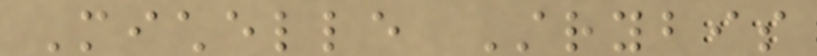Michelle Strybis
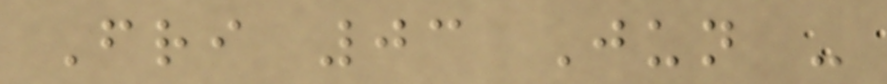Fri 03 Jun -
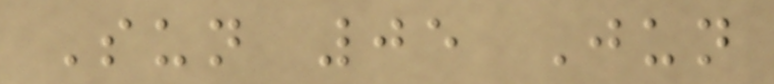Sun 05 Jun
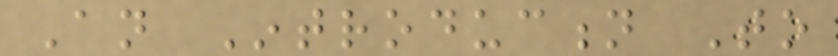An Introduction To
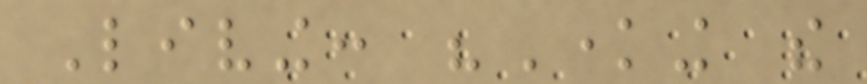Living: "Knowing the
